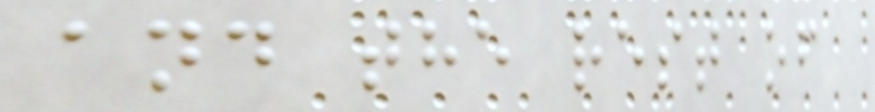and the rest of
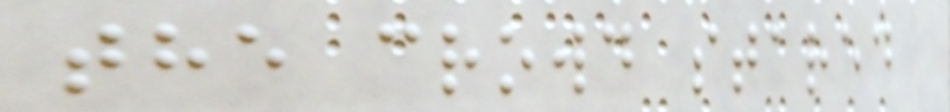the crowd stared
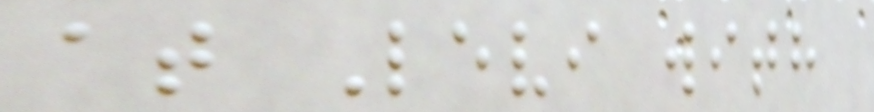at Levi with
